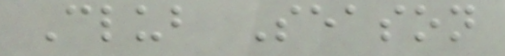Club Season
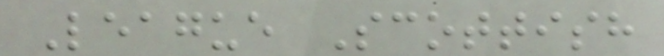League Scottish
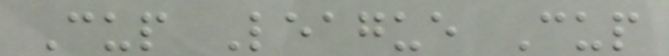Cup League Cup
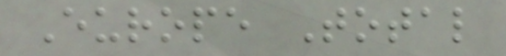Europe Total
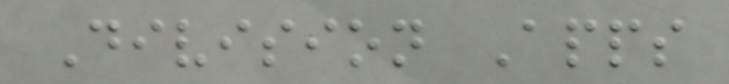Division Apps
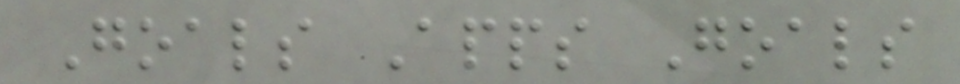Goals Apps Goals
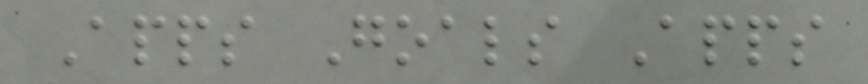Apps Goals Apps
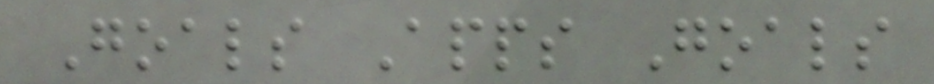Goals Apps Goals
